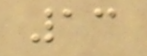13
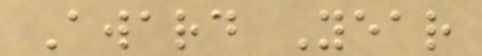Award Year
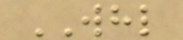WHL
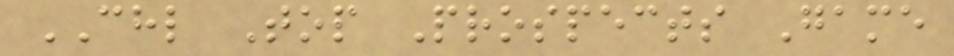CHL Top Prospects Game
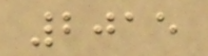2015
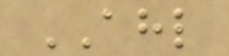AHL
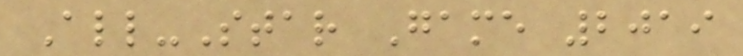All-Star Game 2019
